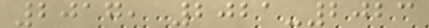2017, 2021-2023
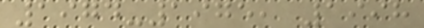1974-1975, 1998
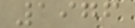1976
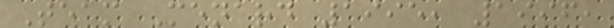Team Menard 1995, 1996,
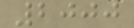2000
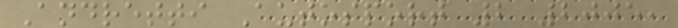Andretti Autosport 2 2005,
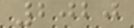2020
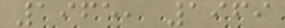1965, 1969
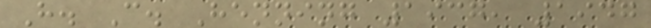H. C. Henning 1937, 1947
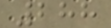288
